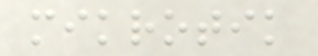mikrotik
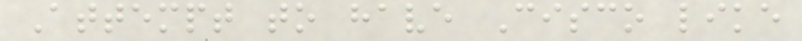Attempt to have Cisco like
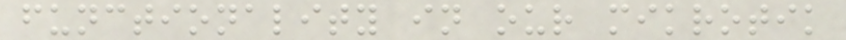functionality in our mikrotik
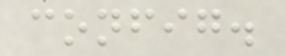config.
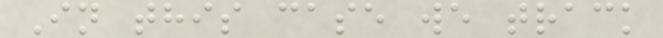In this case we track
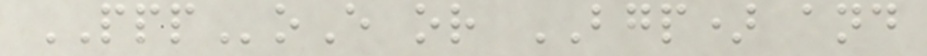PPPoE or BGP) and
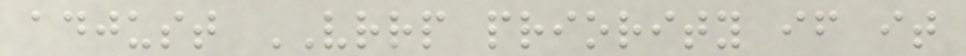adjust VRRP priority if it
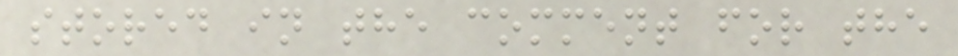stored in the comment for the
